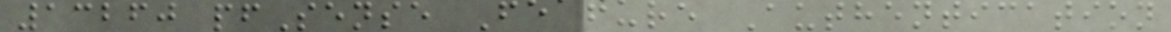13260 pfSense Feature Authentication
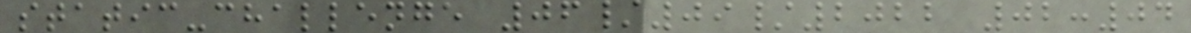static-challenge 06/09/2022 02:04
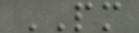PM
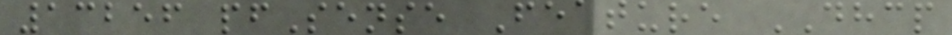13256 pfSense Feature DHCP
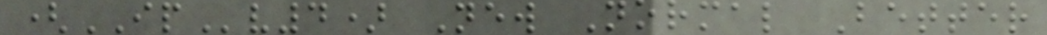(IPv4) New Normal Better
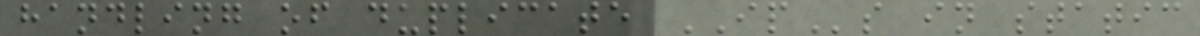handling of duplicate IPs in static
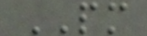PM
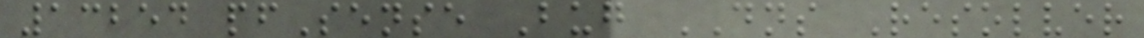13254 pfSense Bug DNS Resolver
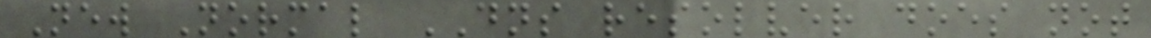New Normal DNS resolver does not
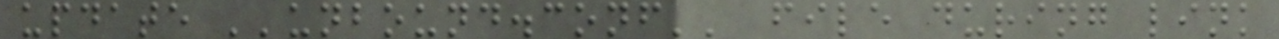update ''unbound.conf'' file during link
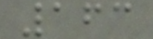163
